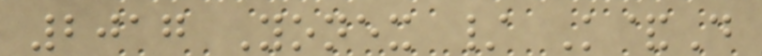2017 Yonex / K&D
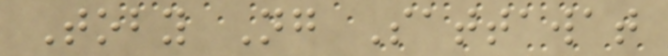Toby Ng Sattawat
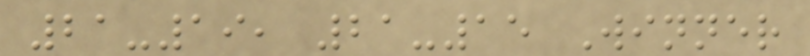21-19, 21-15 Winner
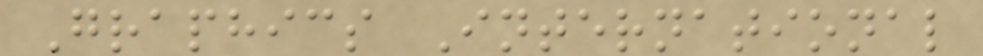Graphics International
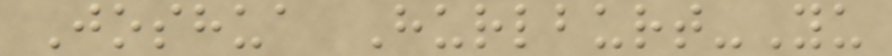Joshua Hurlburt-Yu
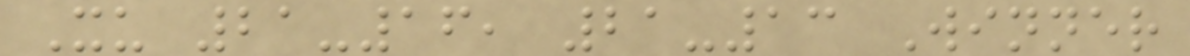Xu 21-16, 21-13 Winner
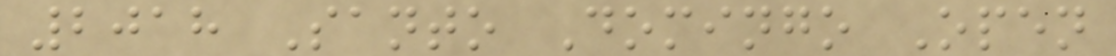2018 Santo Domingo Open
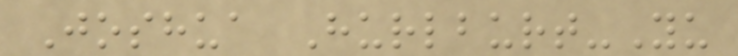Joshua Hurlburt-Yu
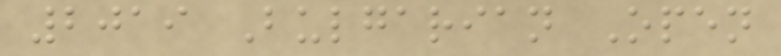2019 Bulgarian Open
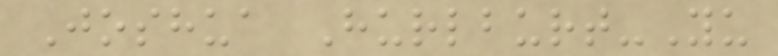Joshua Hurlburt-Yu
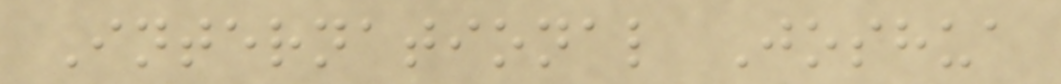International Joshua
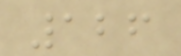126
